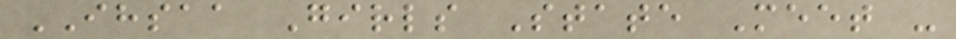IHSAA Girls State Meet -
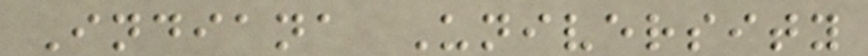Indiana University
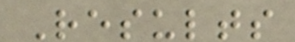Results
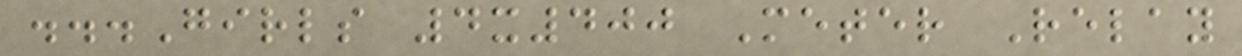...Girls 4x400 Meter Relay
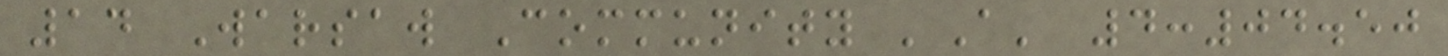14 Warsaw Community 'A' 4:04.50
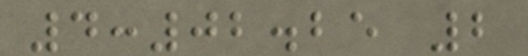4:02.25 2
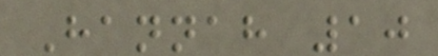Hannah 10
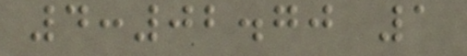4:02.70 1
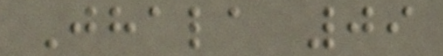Jhala 09
